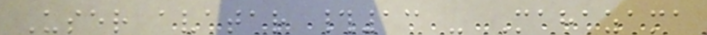User avatar #13 - Mahazama
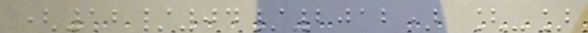(12/04/2012) [-]
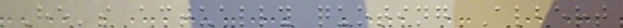He's actually quoting Albert
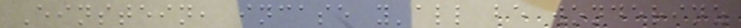Einstein, incase y'all be wonderinz
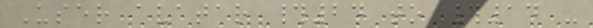User avatar #24 to #14 -
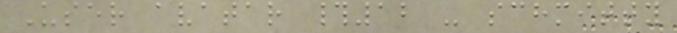User avatar #12 - schmitty
